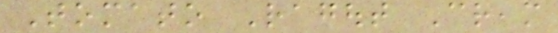Tomato Ragout Cream
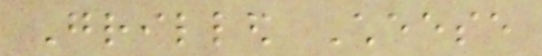Grilled Cheese
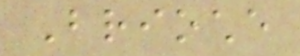Brioche
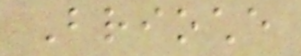Brioche
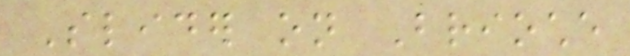Slider on Brioche
